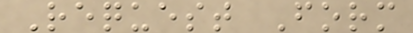Request Form
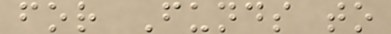for Funds to
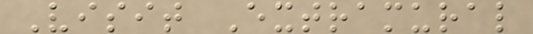Visit Extramural
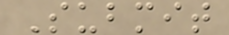Submit
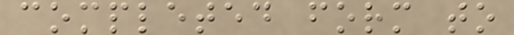completed form to
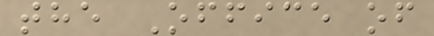the Office of
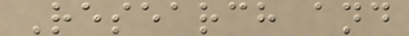Research and
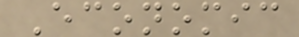Economic
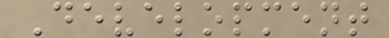Development
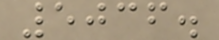5036.
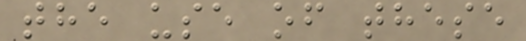the use of these
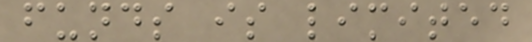funds is limited
